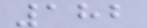182
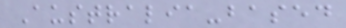Australia-based
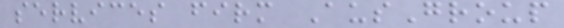services firm AusGroup
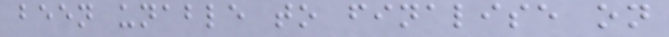been unable to finalise on
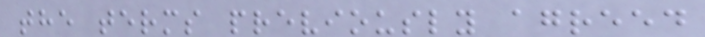the terms previously agreed
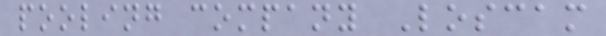pooling company Loscam
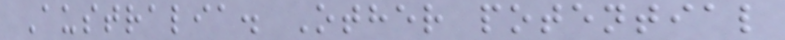Australia. Other potential
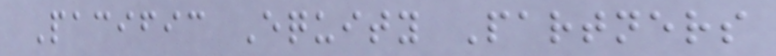Pacific Equity Partners
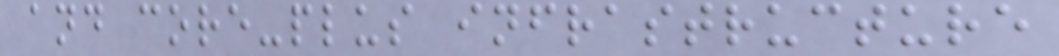and core-plus infrastructure
